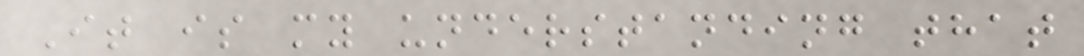It is my understanding that
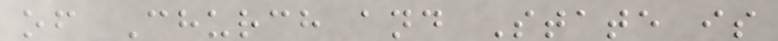of Church and State is
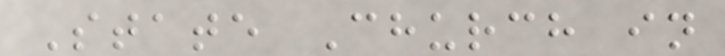State Church in
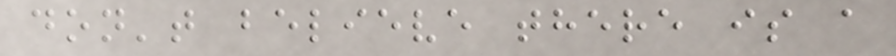don't believe there is a
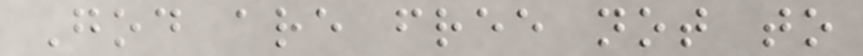God are free not to
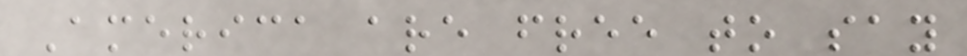America are free to say
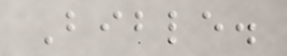Bible.
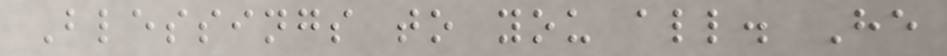Blessings to you all. He
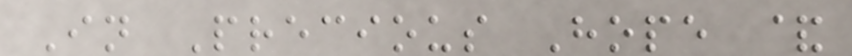In Precious Hope &
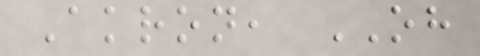Akron, OH
